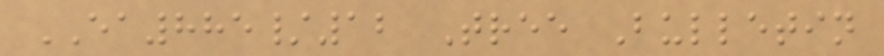EA885/12 Tree Bulletin
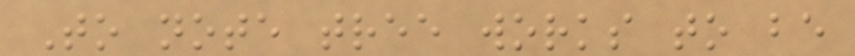To note tree works to be
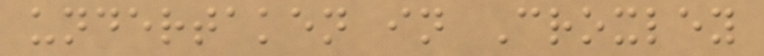undertaken in Croxley
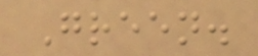Green.
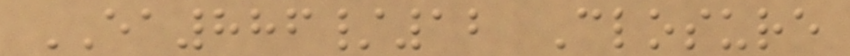EA886/12 Closure
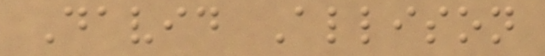David Allison
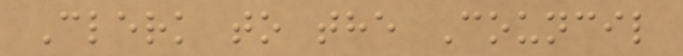Clerk to the Council
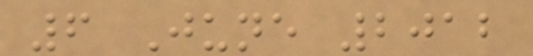6 June 2012
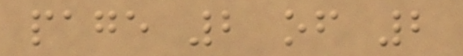page 2 of 2
